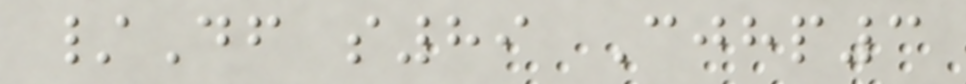/Df s89 Cjhp3
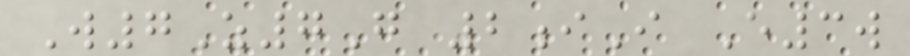W7Z7G 2iI E3w
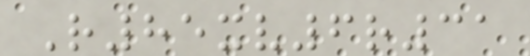R85xv6r31
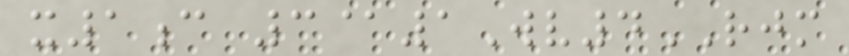x1c 3@1Wv4RJM
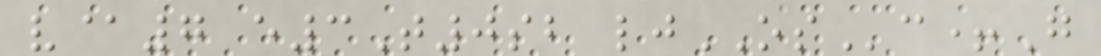v@7 e3T0sb ljOSc+G
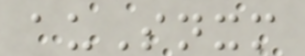auSnxm
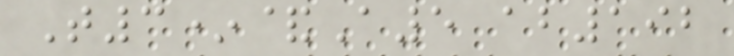T3*&A5 ab192
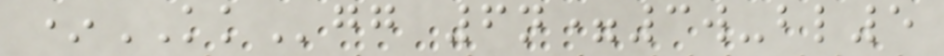*KKgg 6n=3w-bl5
